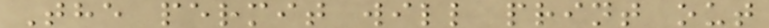The permit will print out
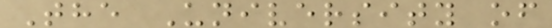The University of
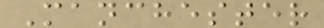Manchester
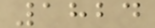1824
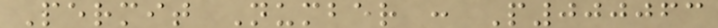Permit Number : P000063
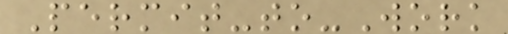Permit-to-Work
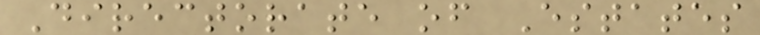Directorate of Estates
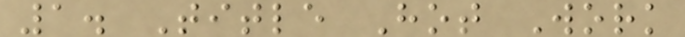1. Title Hot Work
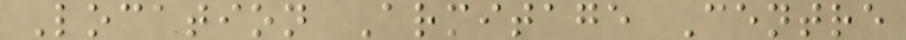Location Armitage Centre
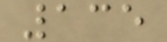135
